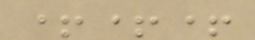+++
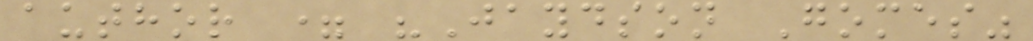author = "Jaydson Gomes"
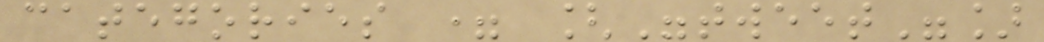categories = ["tweet"]
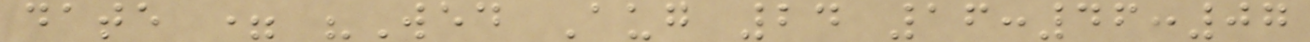date = "Wed Aug 24 16:46:07
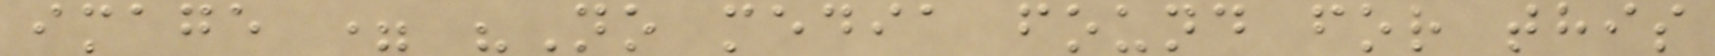image = "No media found for this
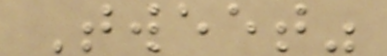Tweet"
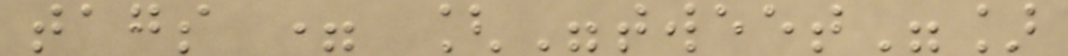tags = ["tweet"]
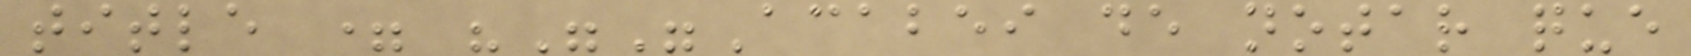title = """Acabei de notar que
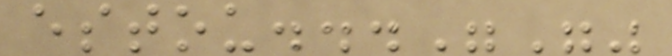estou..."""
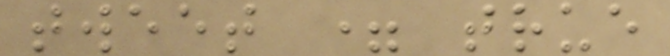tweet = true
